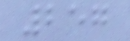257
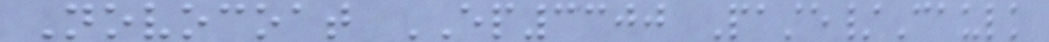Novocoat EP3300 Paste/Caulk
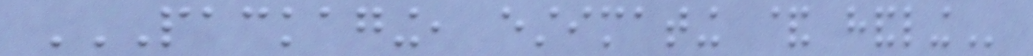PACKAGING, ESTIMATING & HANDLING
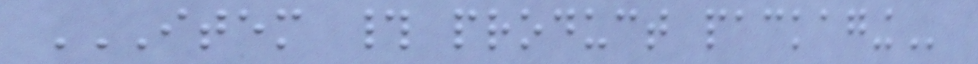ITEM # PRODUCT PACKAGING
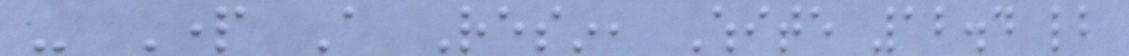- Part A Resin, White 12.4 lb
